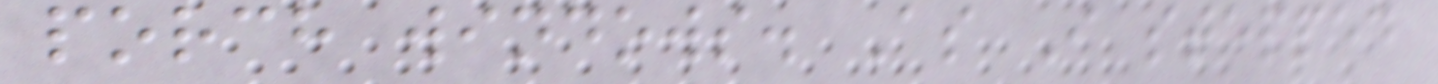porch windows. As I stepped
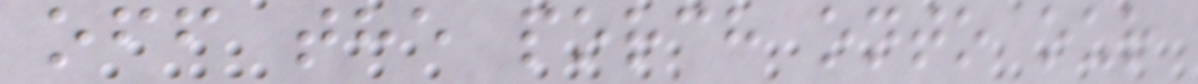off the porch onto our
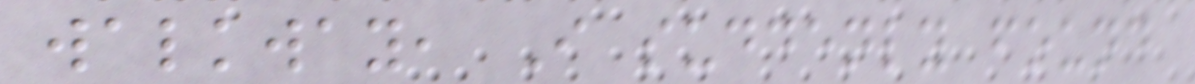walkway, I suddenly found
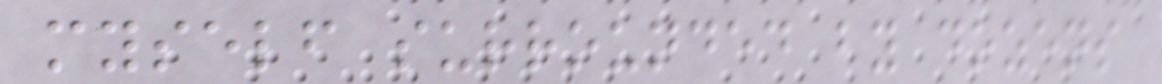myself surrounded by dozens
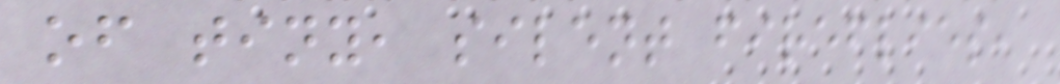of tiny, silent fireflies,
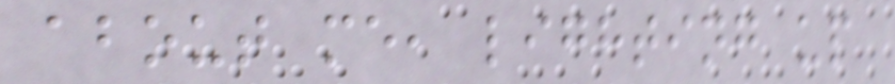about me, lighting up
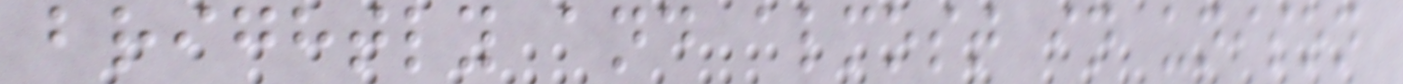brightly and almost in unison
